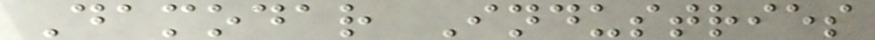Damodar Industries
